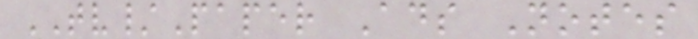TV/Paper Ads Notes
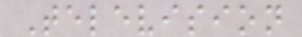Television
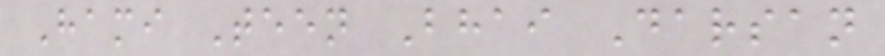Hami Teen Bhai Darsan
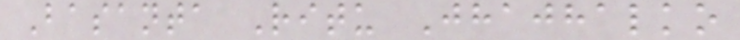Basanta Ritu Jhajhalko
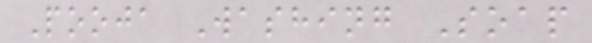Pooja Washing Soap
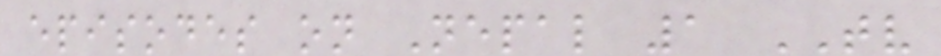episodes on Nepal 1 TV
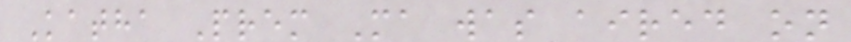Katha Prem Ma was aired on
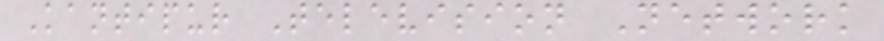Kantipur Television Network
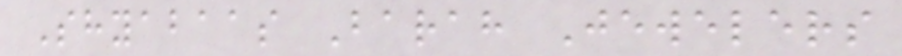Shyabaas Barah Jewelers
